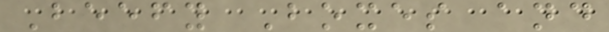Beefy Boxes and
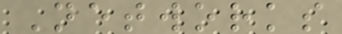Networks
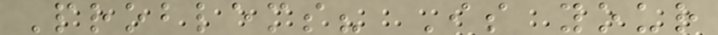Problems? Is your
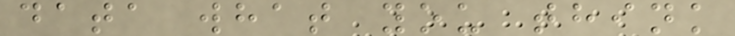data what you think
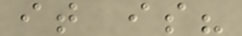it is?
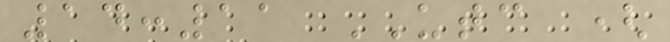14:11 UTC (
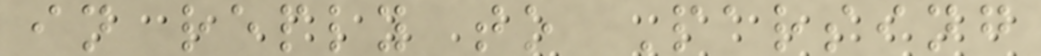in reply to Parsing
